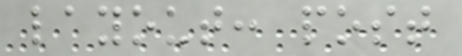layout: post
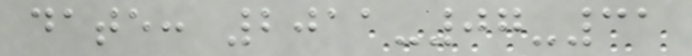date: 2011-07-31
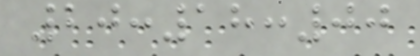20:18:00
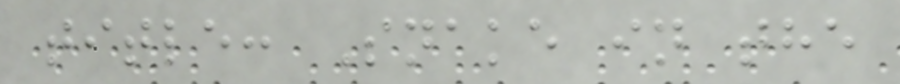title: Snake in the
